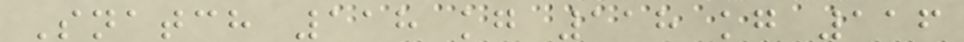Snatch 118 kg 118 kg 116
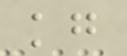kg
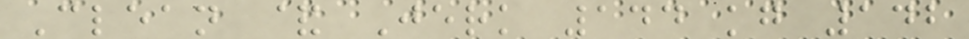Clean & Jerk 144 kg 142
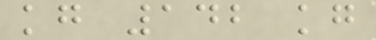kg 142 kg
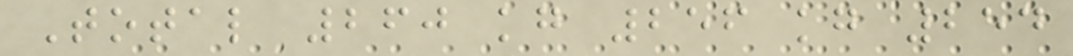Total 260 kg 256 kg 254
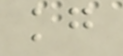kg
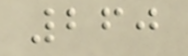260
